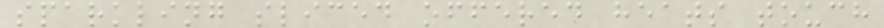sparkling sliced offered heats touch
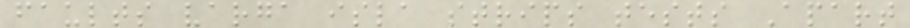faults varga isla strips tests Apart
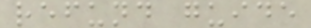refund guide
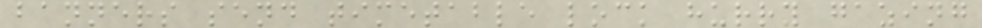banners send timetable lock hurry gazing
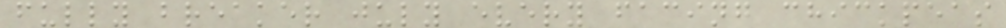fully breaker july every facing chickpeas
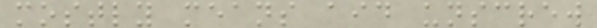mostly means aid unscrew
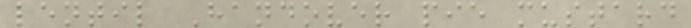lentil Handover pie mustard
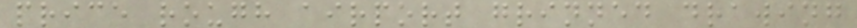price rough airport grinned drawing
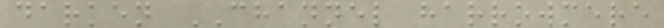darken CHANNEL harrowmere
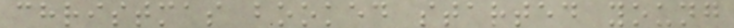christmas booked started young
